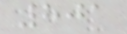801
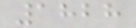1828
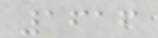1616
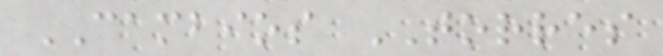CAMBIOS TORRES
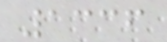1336
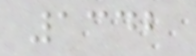1342
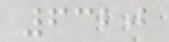6320
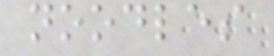noodles
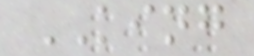KING
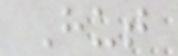Hut
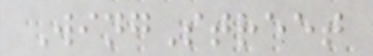WingStreet
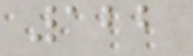122
